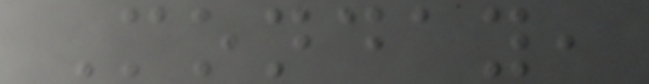Monday,
